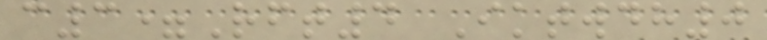c3=Rft4 Iktwdh0
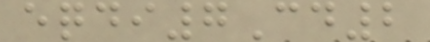eqdi7Cd2
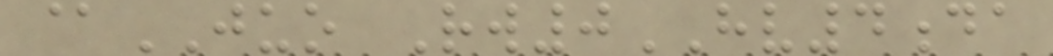@JUO Rw0HV4da
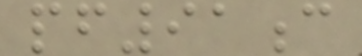pf91c
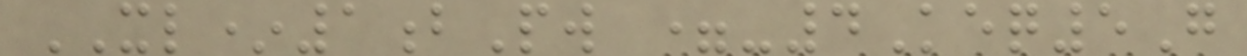XL*1bPw =-4Keq5G
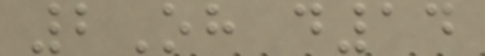2Oh d14
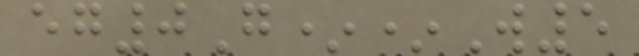eg0G**W5
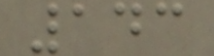143
